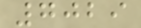7029
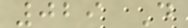029 D
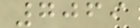7069
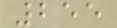255
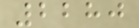2280
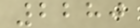2280
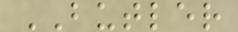BUTLER
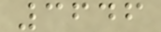3646
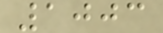1003
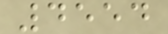4554
